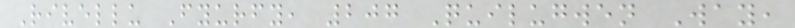Rivellu Fyurfy, 207 Quilugwen Way,
